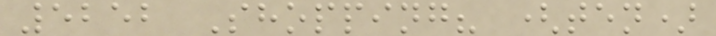5252 Shopping? (ten)
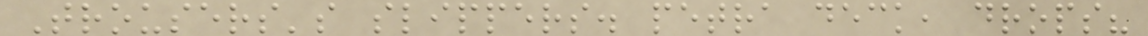Trousers's slippers. petra deck, drops?
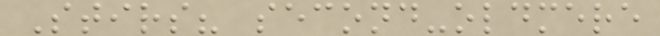Stirs? second-oldmere
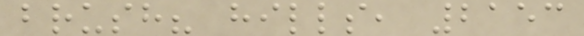brush? hills, 2153
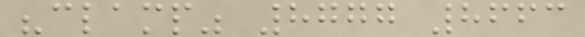"clamp" 8777 8663
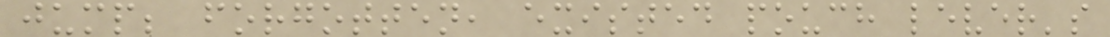jump; forgotten, existed pouch lever's
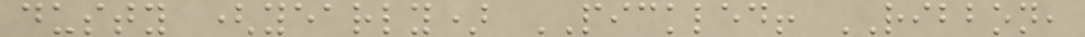dusty (yearly) PICKLED! RIBBON,
